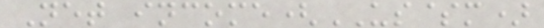Net income(US$m)
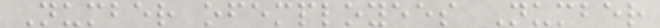Number ofemployees Number
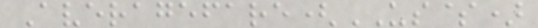Averagefare(US$)
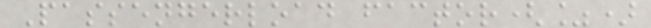Passengerload factor(%)
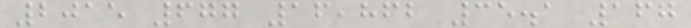2015 677 16,862 35.1 167
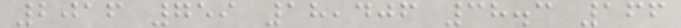2016 759 18,406 38.3 166
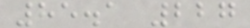85.1 227
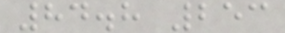84.8 253
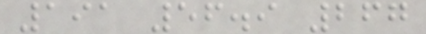191 56.9 267
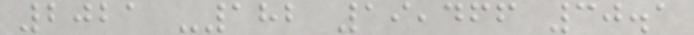2021 -182 19,466 30.1
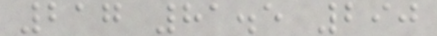217 81.5 290
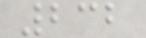232
